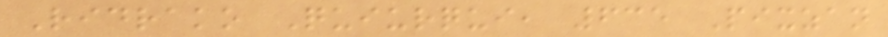Ridrako Quiurqui, 635 Pixzan
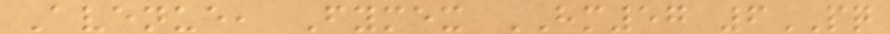Avenue, Fymex HM57 6PQ
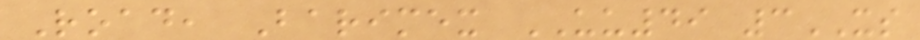Road, Barimex UU49 3XS
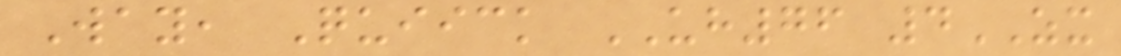Way, Quiick UH76 4ZX
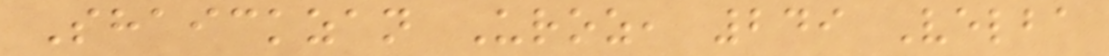Shaickzan Uroz, 249 Velba
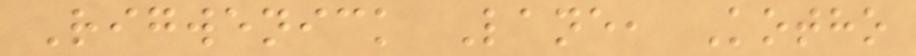Rigwenick Lane, Kotho
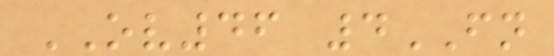OV46 4FN
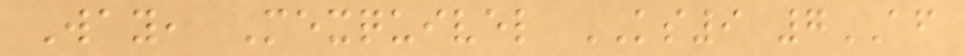Way, Mexquivel KS9 7AF
